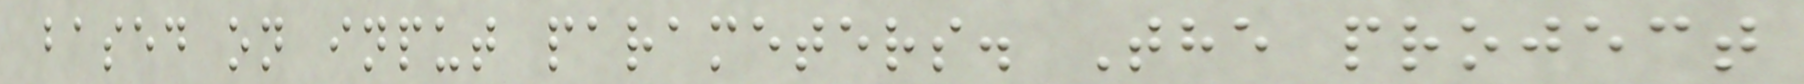based on input parameters. The project
